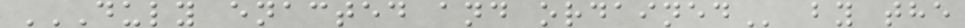DULY ENACTED AND ORDAINED by the
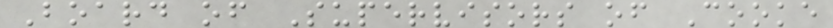Board of Supervisors of Cooke
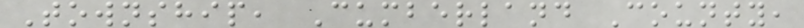Township, Cumberland County,
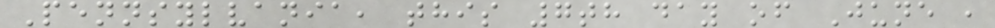Pennsylvania, this 7th day of June ,
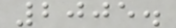2005.
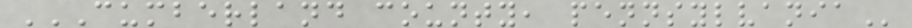CUMBERLAND COUNTY, PENNSYLVANIA
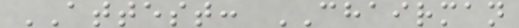ATTEST: CHAIRMAN
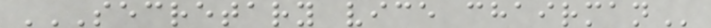SECRETARY VICE CHAIRMAN
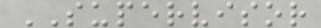SUPERVISOR
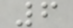6
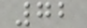72
